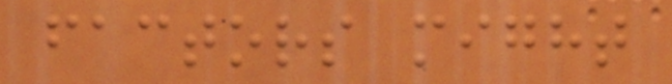factors might
